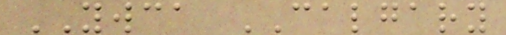YWCA CALGARY
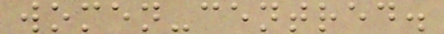women-centred.
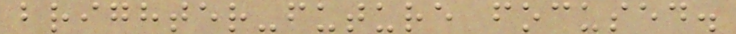brighter-future focused.
